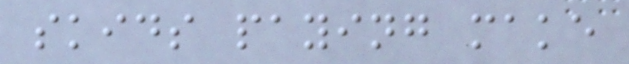skids paying make
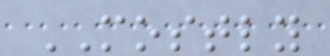MOSTLY
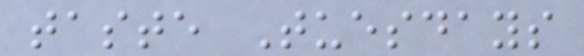taste Tuesdays
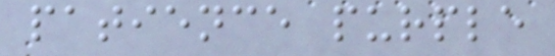patience purple
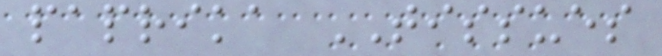paprika TISSUES
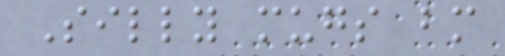Silly mugs bm
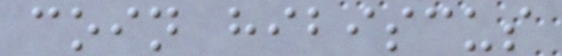coin hibiscus
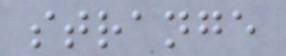strange
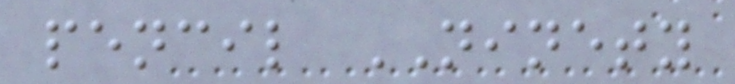pencil NINETY
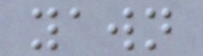yawn
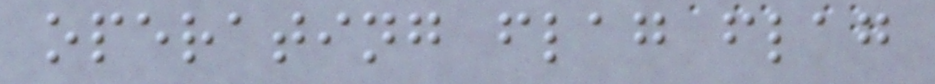operating flag flag
